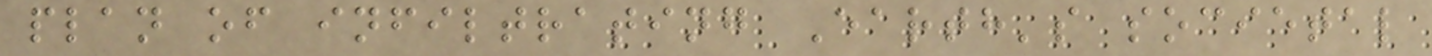plan of infiltrating Earth's societal
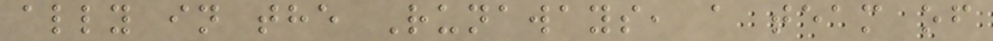ally in the Runaways, a team of
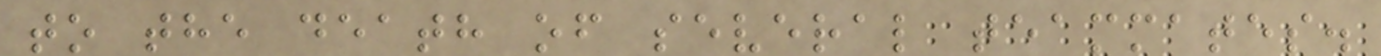to the death of several teammates.
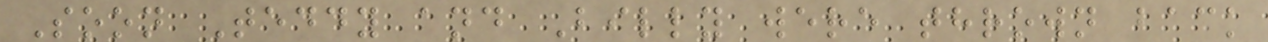Soon Teddy and Billy were thrown back
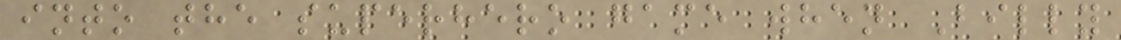into the superhero game when Billy
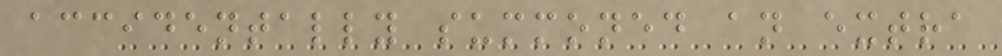accidentally summoned an extra
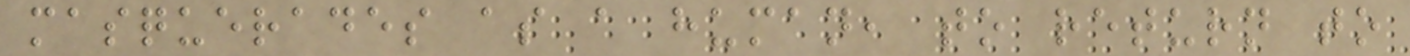masquerades as a human, to return to
